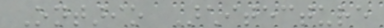Ontario Architecture
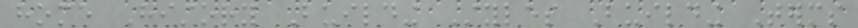home History Building Styles Building Terms
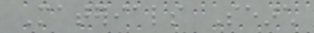Materials Search
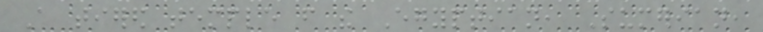A tiered temple from the Egyptian, Sumerian,
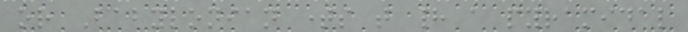or Babylonian times that had a pyramidal
